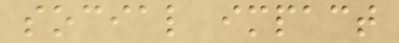social impact
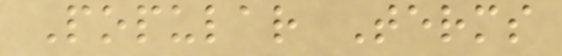Popular Terms
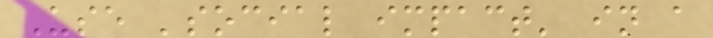Use 'social impact' in a
